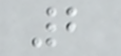2
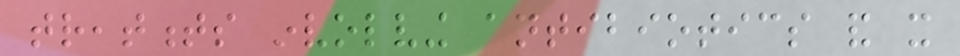treatments involving antibiotics and it
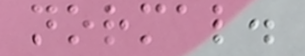normal.
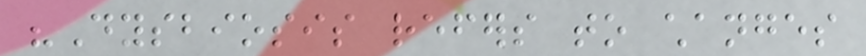"Dysbiosis refers to changes
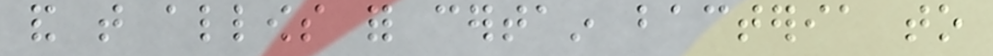and that allows for certain bacteria to
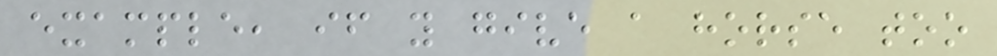example, if you give a horse too
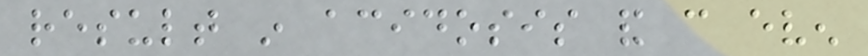result in acidosis and can even
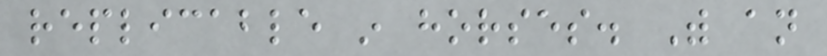replicable in horses. With an
